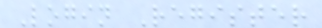Login Register
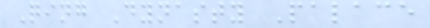Qing Dynasty Palace
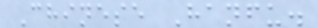Chinese Hanfu.
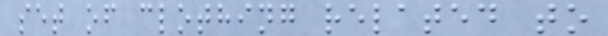set of clothing related to
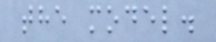the model.
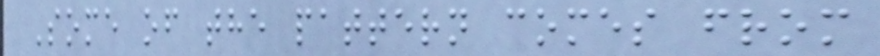Some of the pattern comes from
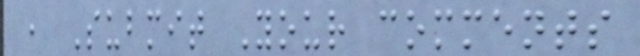, Submit Your comments
